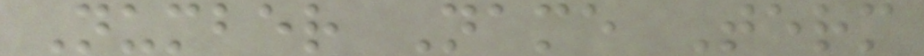Number Name Term
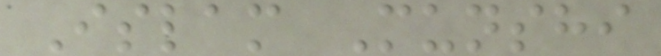Islam Munshi
